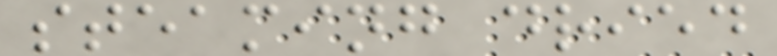steaming dried
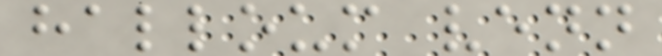halloum venn
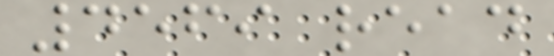4569 read
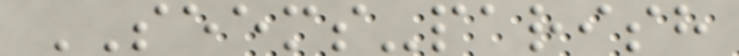SEEMS-parish
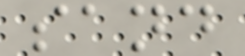sand
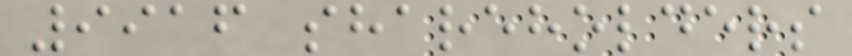9916 shareholders
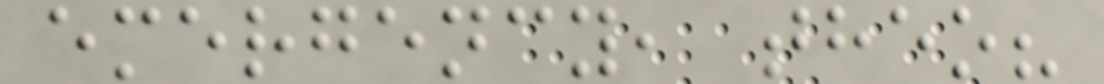emergency, theo?
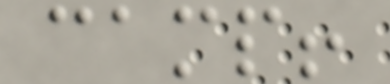camp!
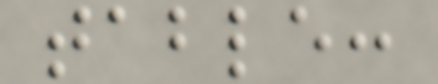table:
